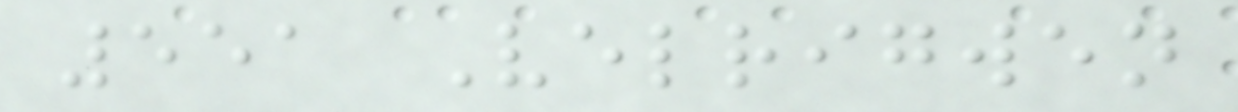551 Velrigwen
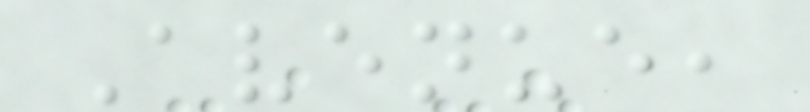Avenue,
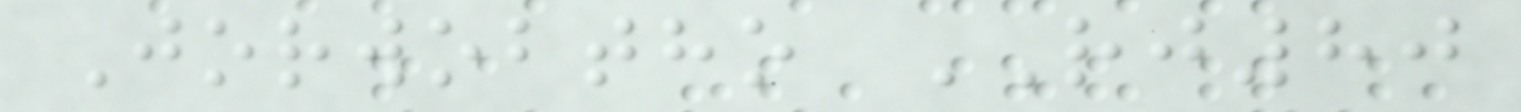Jorwobtho RJ80
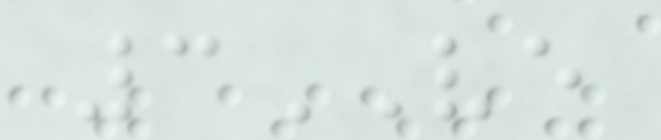3VE
